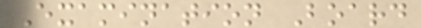Examination Board
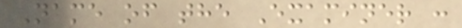Name of the Examiner :
